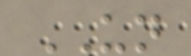UN
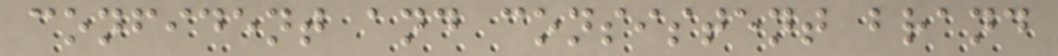confident and consistent brand
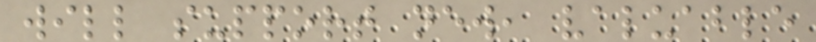will support new, valuable
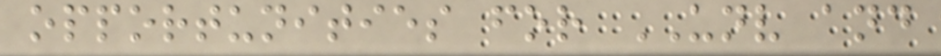opportunities for UNV and
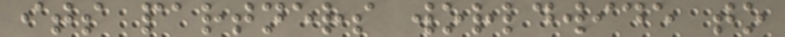its partners worldwide to
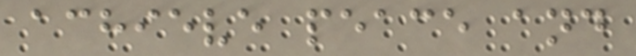achieve peace and
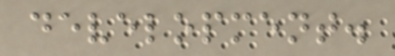development.
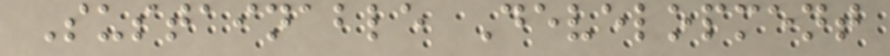Sustainable Development
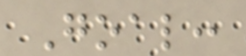Goal:
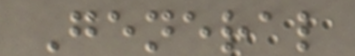General
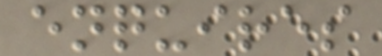enquires
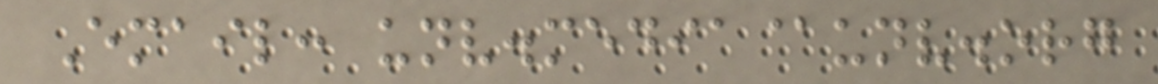Email: unv.media@unv.org
